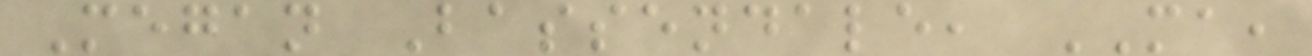Megan Bassendale, MA,
